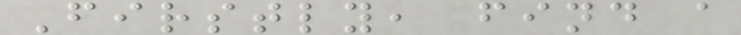Firstly, find a
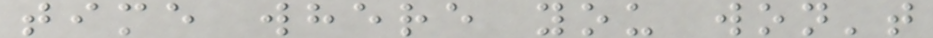time where you won't
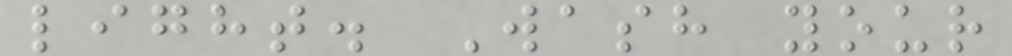light. Wash your
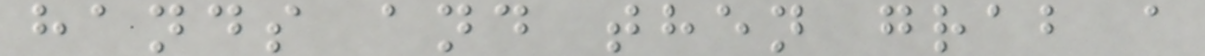hands and then grab a
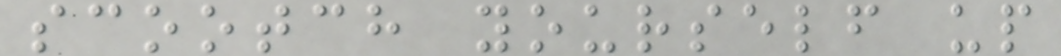scootch yourself up
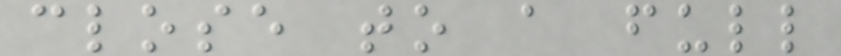close to a full
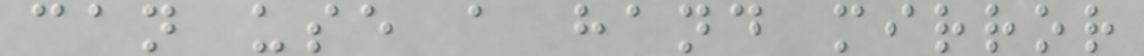can use a hand mirror
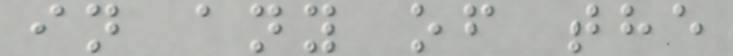in any of the
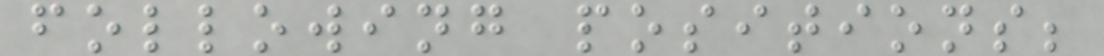following positions;
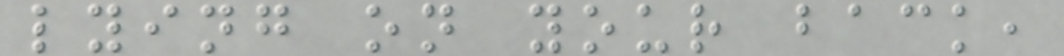lying on your back,
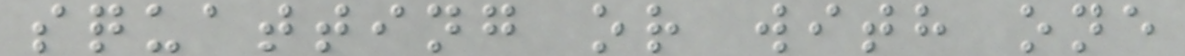squatting or with one
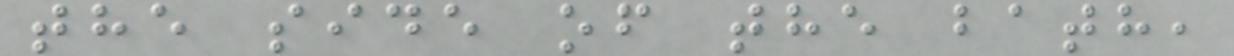the side of the bath,
